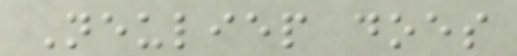Neuliep does
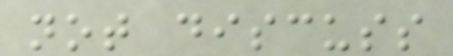not discuss
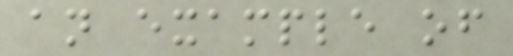an example of
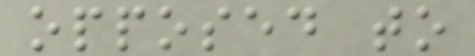opposed to
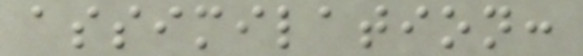assimilation:
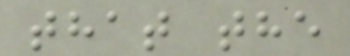that the
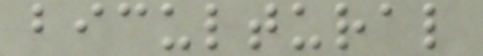bicultural
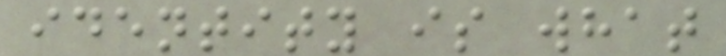identity is what
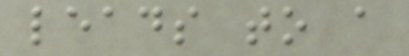leads to a
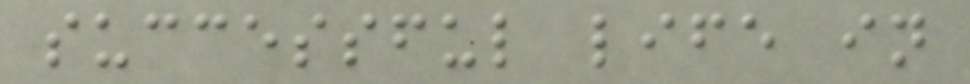successful life in
